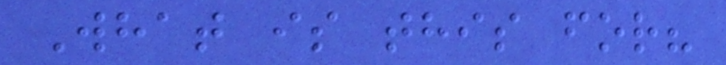What is this for?
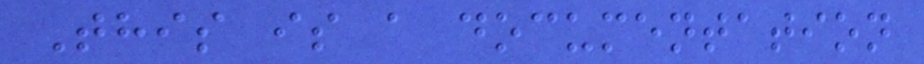This is a documentation
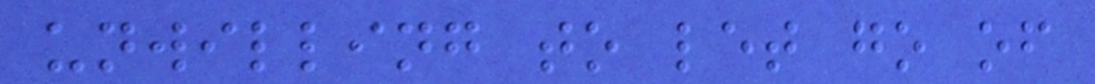unwilling to let go of
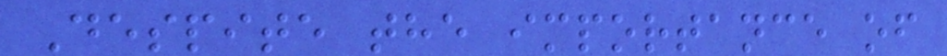Despite the importance of
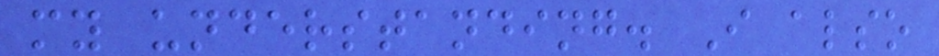my understanding. I also
